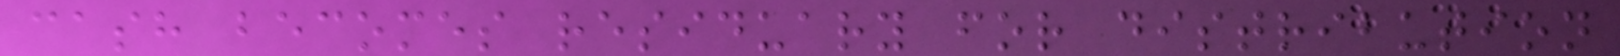cash becomes residuary for distribution
